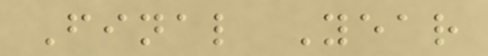Final Year
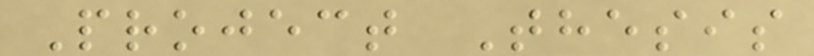Project Thesis
